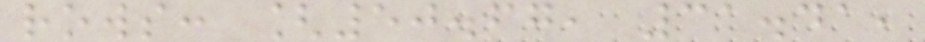rows: [50.67, 31.41,
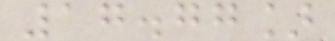17.77]
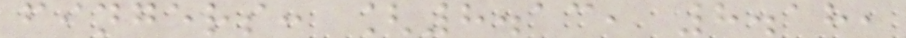fingers: [8.13, 8.18,
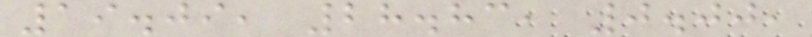19.09, 28.83, 0.00,
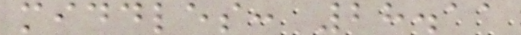middles: 28.11
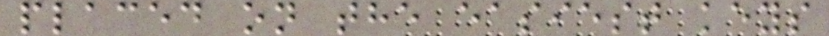placed on the easiest keys
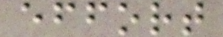effort
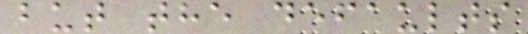but the defaults
